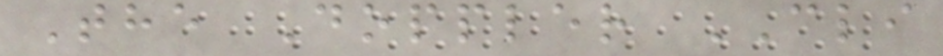The Doppler CLI
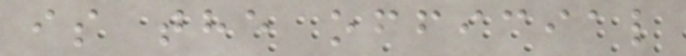is the official
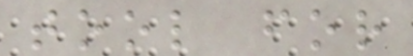tool for
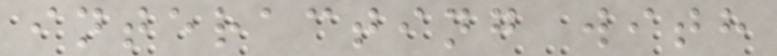interacting with
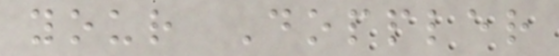your Doppler
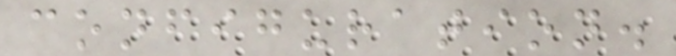configuration.
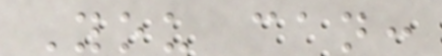You can:
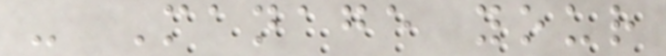- Manage your
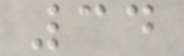34
